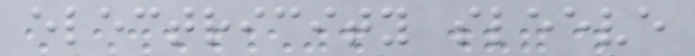electricity sleeve
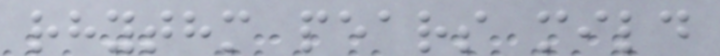rhythm pears mild
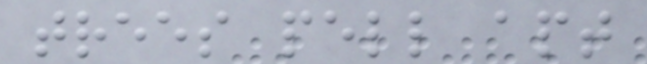trees pell apt
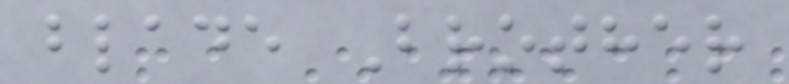blade Brother
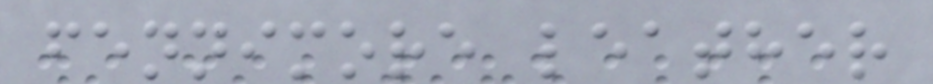fennimore leather
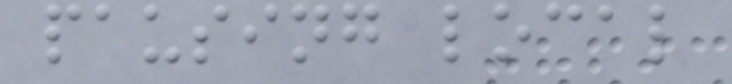pausing local
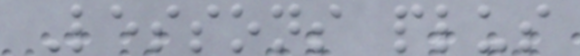Lessons plus
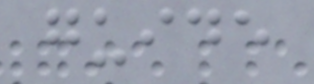guide
